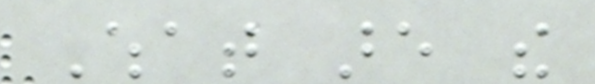What are the
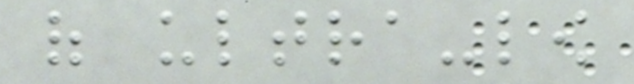of ultra-low
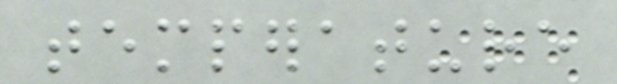temperature
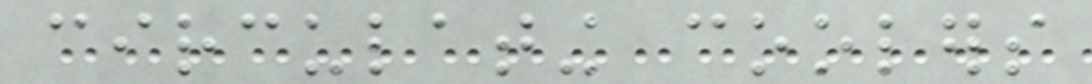circulating coolers
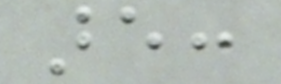are:
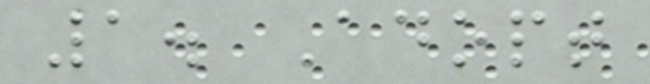1. Adopt
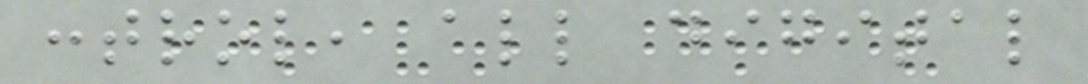control, all digital
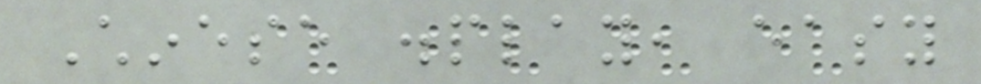Chinese display, easy
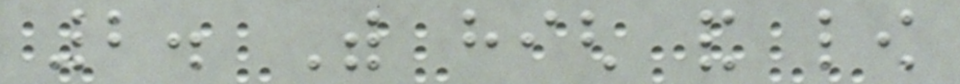2. With high and low
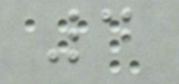4
